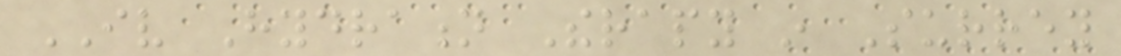IV Hydration Therapy in Surrey
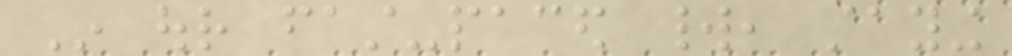In our fast-paced world, staying
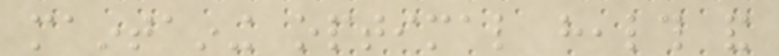maintaining optimal health and
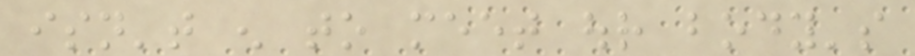isn't enough to meet our body's
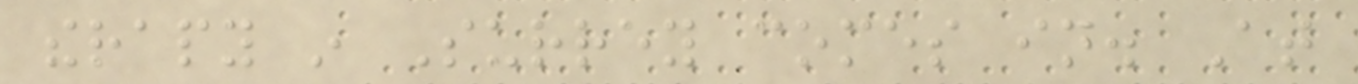therapy in Surrey comes in. At
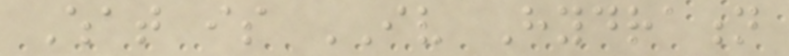What is IV Hydration
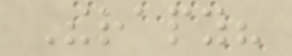Therapy?
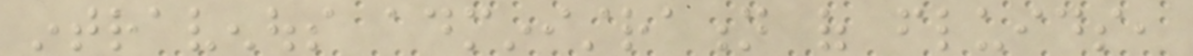intravenous administration of fluids,
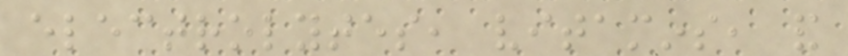electrolytes, vitamins, and
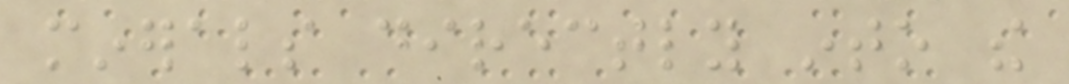minerals directly into the
